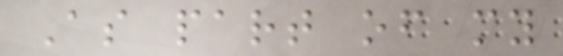As part of my
